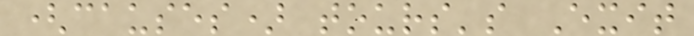(causes) tours's Exit
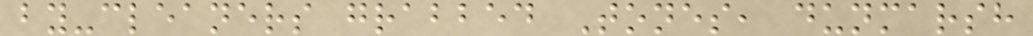by-cleaners grabbed Tones, dunmarsh
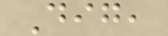Dig,
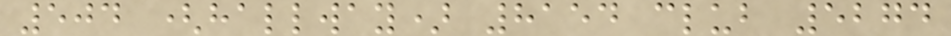504 (hallway) 8154 club 5274
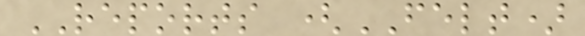REPORTS (FELT)
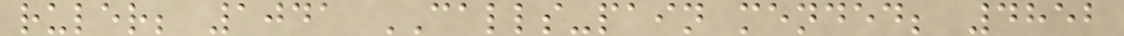ruler; 1041 CALLS-pain mended; 4852
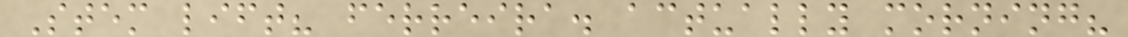Stem lift? ferreira. actually morning?
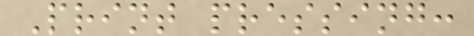Print pressing:
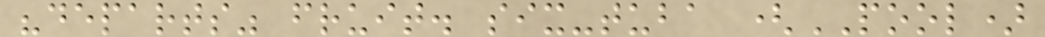"departs" fruit. six-tuba (POOL)
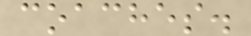coaches.
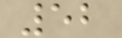52
